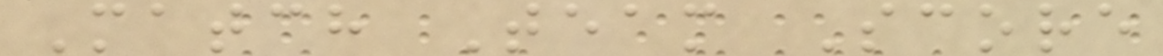Match Team Score
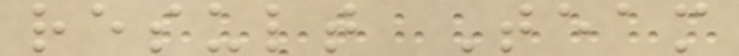result Team
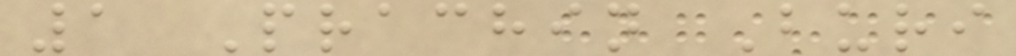1 Prachin Buri
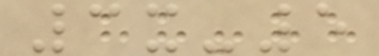3x-5
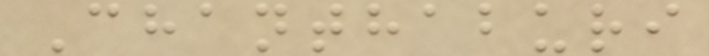Chanthaburi
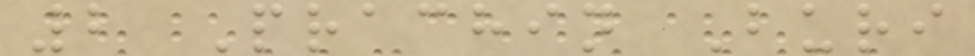2 Prachin Buri
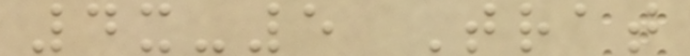4x-5 Trat
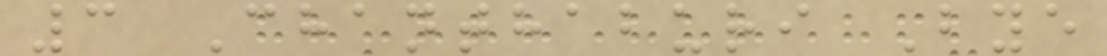3 Chanthaburi Bye
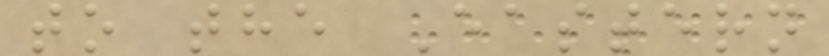to the Eastern
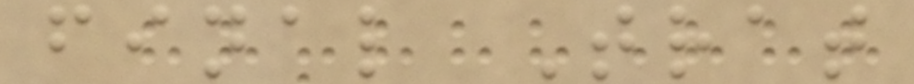final Trat
